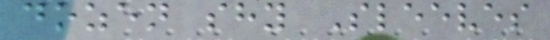dozen shy Sleeves
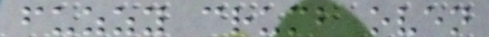fuzzy crumb oven
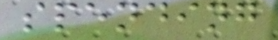spending
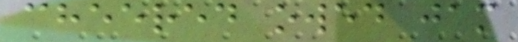cheered owed jam
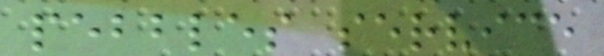pebbles service
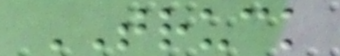TRUCK
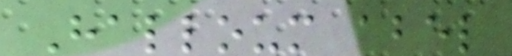Halloum abel
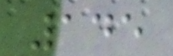145
